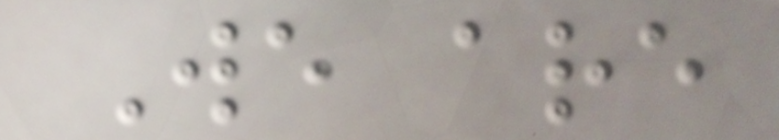We are
